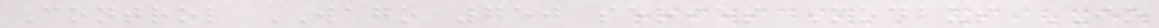Control WAGO 750 series Modbus IO
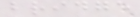bridge
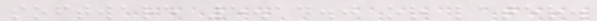software 5.14.0 or later.
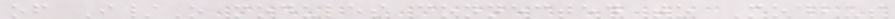of I/O modules connected to Modbus
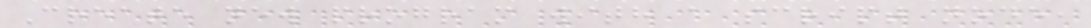Create new program with a script node,
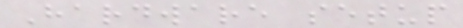Hardware setup
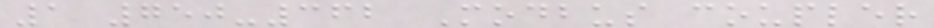1 750-362 Modbus coupler
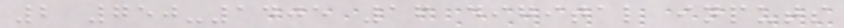2 750-1405 16 digital inputs
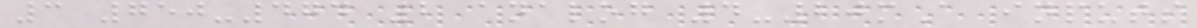3 750-474 2 analog 4-20mA inputs
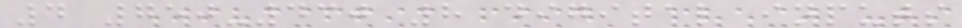4 750-430 8 digital inputs
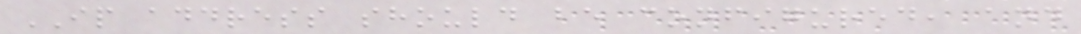IP address should be configured, and
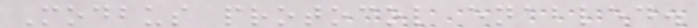Modbus protocol enabled.
